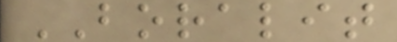BORALIT
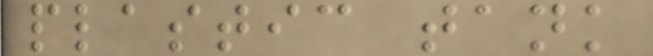plastic tank
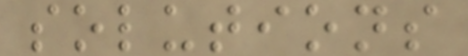solutions
